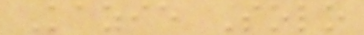Kazie Solo
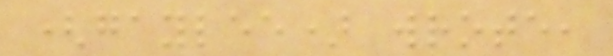(gaylee) wrote,
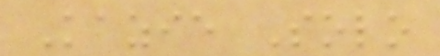Kazie Solo
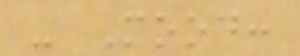- Mood:
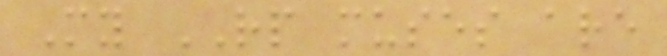My RP muses are
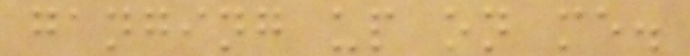ganging up on me.
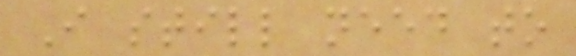I still need to
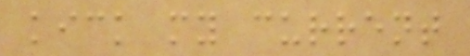kick my current
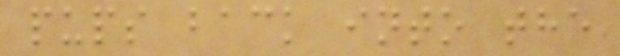pups back into the
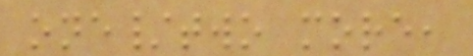one/two more,
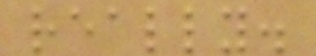really.
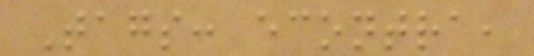Tags: econtra,
